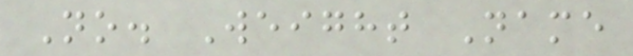No. Weight Name
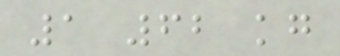1 62 kg
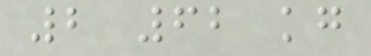2 62 kg
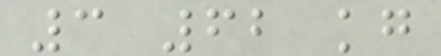3 62 kg
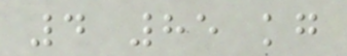4 85 kg
